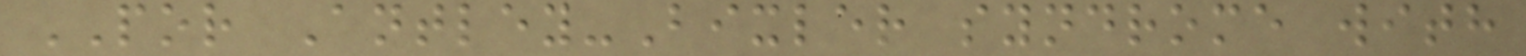POR Antley-Bixler syndrome with
